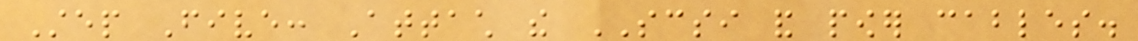Step Five: Attach the SCSI and power cables.
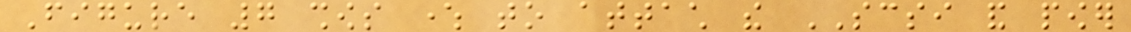Figure 7 shows where to attach the SCSI and power
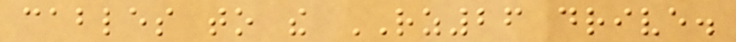cables to the RZ26 drive.
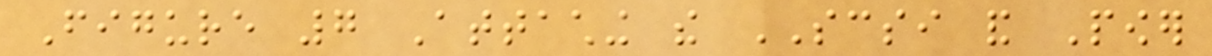Figure 7 Attaching the SCSI and Power
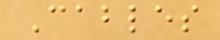Cables
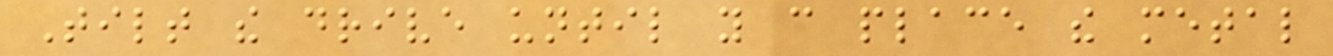Tilt the drive until you can place the metal
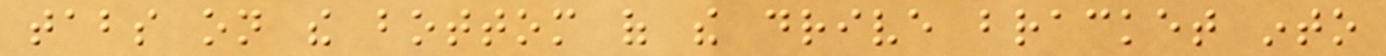tabs on the bottom of the drive bracket into
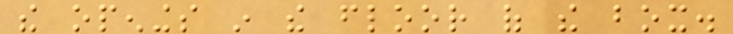the openings in the floor of the box.
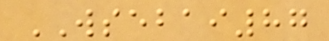WSEBAI87
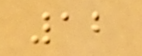12
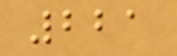221
